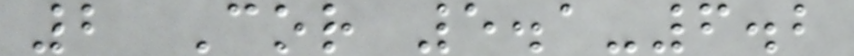2 Cor 5.1-6.2
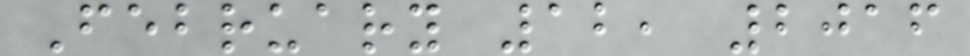February 12, 2016
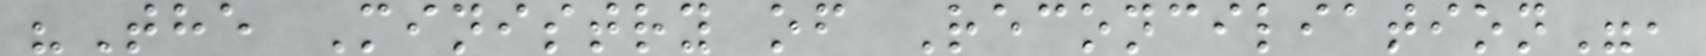"The Ministry of Reconciliation",
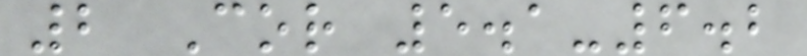2 Cor 5.1-6.2
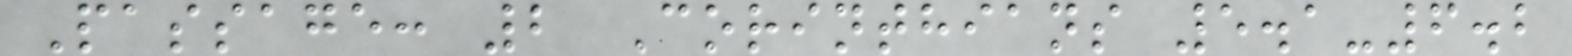Passage: 2 Corinthians 5.1-6.2
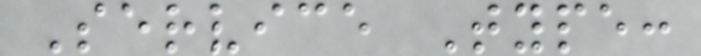Service Type:
